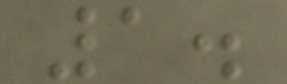1.
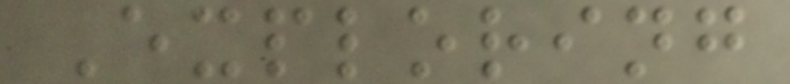Exploring
